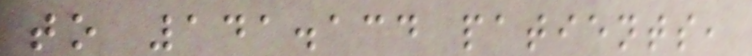to 141.134 patients,
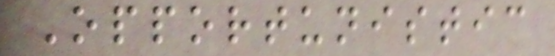Opportunistic
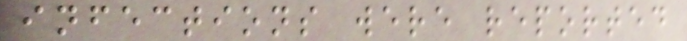infections were reported
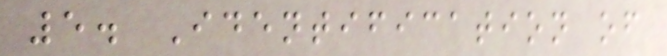5. Identification of
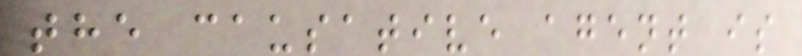the causative agent is
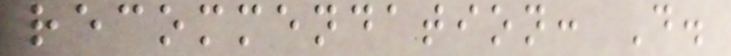recommendation: D.
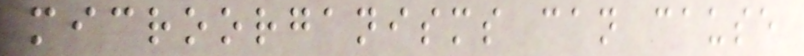microorganisms can cause
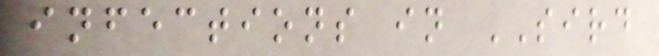infections in SIRD
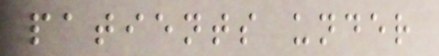patients under
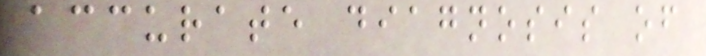accurate diagnosis of
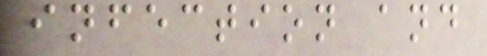infection and
